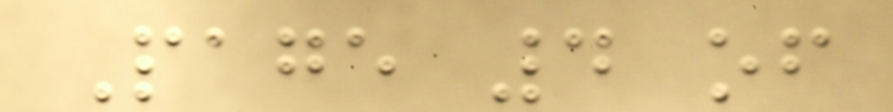Page 4 of
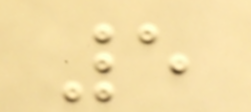5
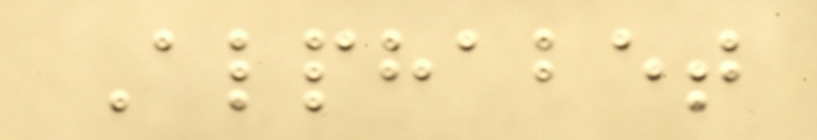Alphabet
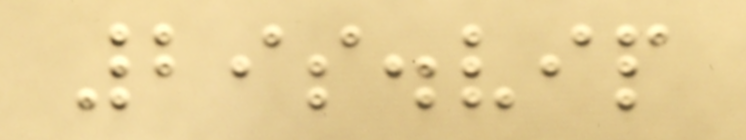29s.vip
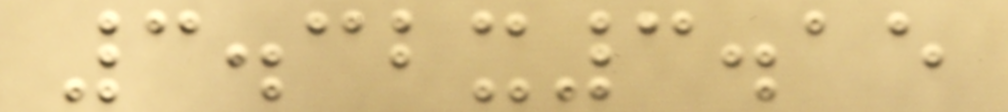3.32x3.15
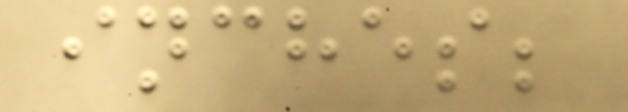inches;
